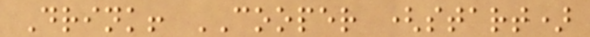Drink! COOPER (start)
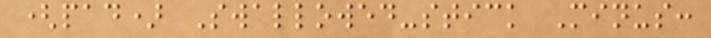(pad) Swallowed-stick Minus:
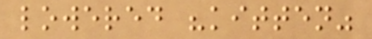lowered "kitten"
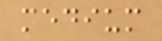medium
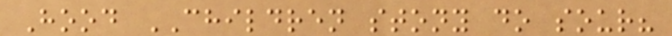Hood CHILDREN stony do sour?
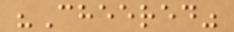"Cheered"
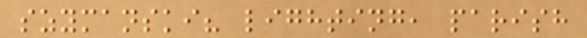szymanski? lighting, parish
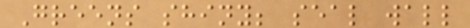Greens shiny; seal wall
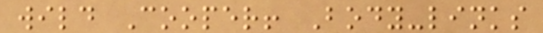wild Cooper! Body-links
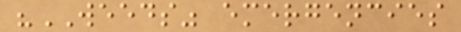"WEEDS" emergencies
